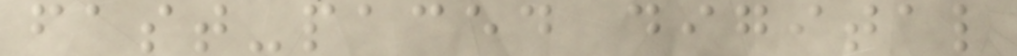fast-paced digital
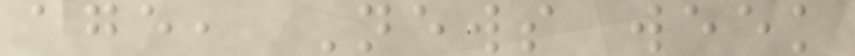age, News week
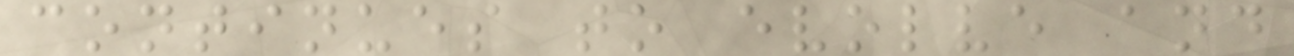continues to evolve and
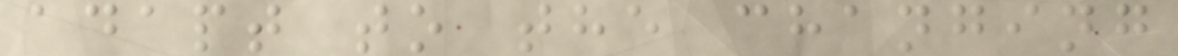adapt to the changing
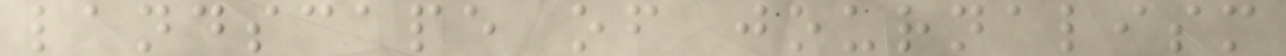landscape of journalism
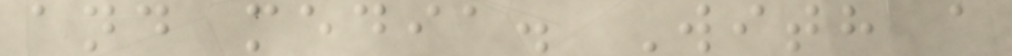and media. With a
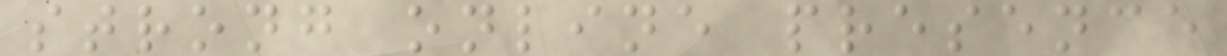strong online presence
